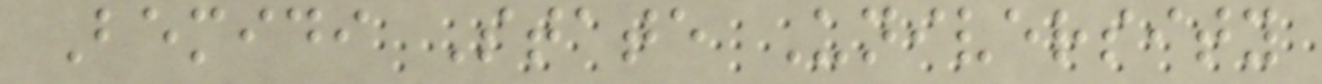Bemidi State University
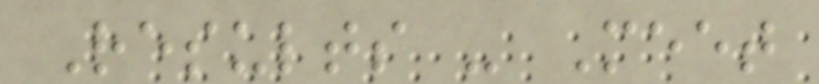Results - Meet
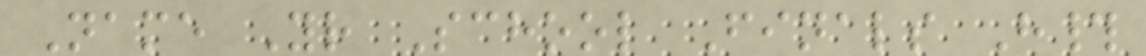Name Yr School Finals H#
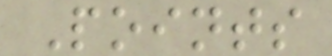Points
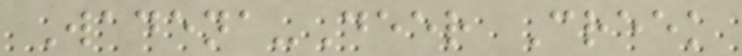Wadena-Deer Creek
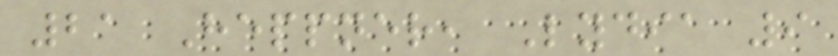21 Heppner, Lydia 9
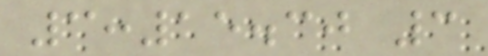3:15.30 3
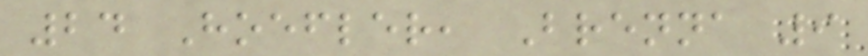24 Hoefler, Brenna 9
